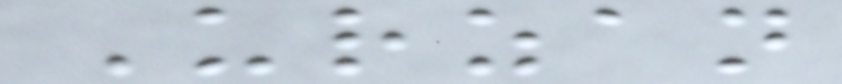Urzan
